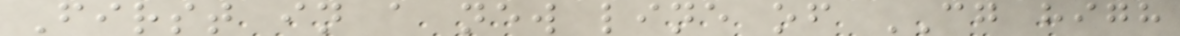First in a new line of CG high
